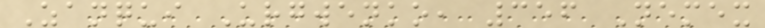Zanqui Urgwenko, 356 Nemex
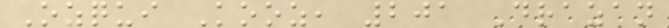Ozqui Kooz, 201 Drazan
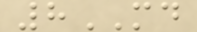8MD
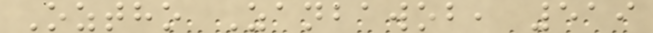Oztho Zanbawob, 519
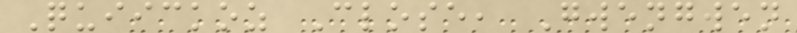Quiickoz Close, Gwengwen
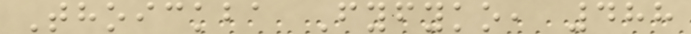Thoickba Fyfyko, 488
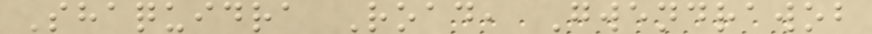Shaquidra Road, Gwendrawob
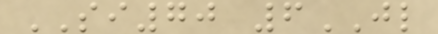SI70 6JL
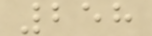258
